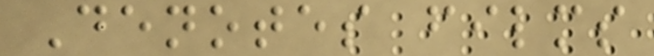Denotes films
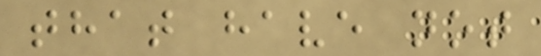that have not
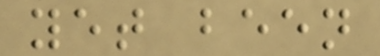yet been
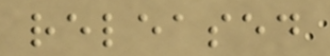released
